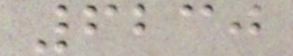6230
